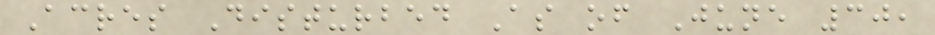Acres Disturbed As of June 30,
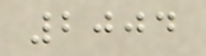2004
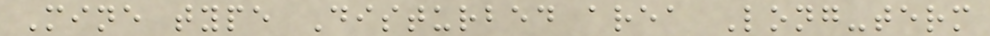Mine type Disturbed area Long-term
